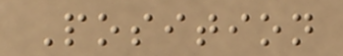Position
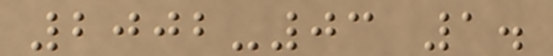2002-03 1.
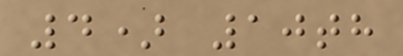4) 10th
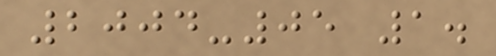2004-05 1.
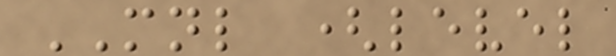MNL (level
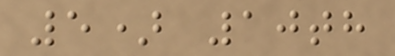5) 10th
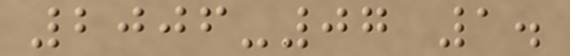2006-07 1.
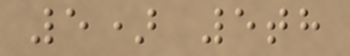5) 5th
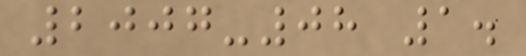2007-08 1.
